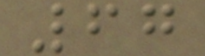67
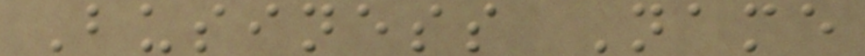Business Name
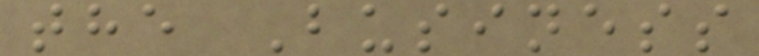the Business
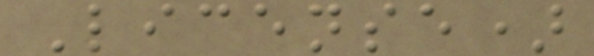License)
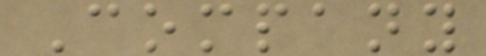Company
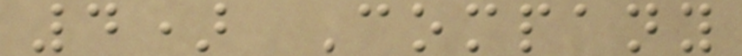4) Company
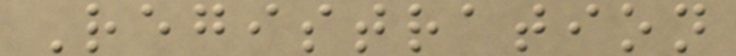Registration
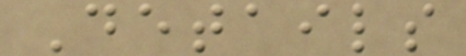Details
